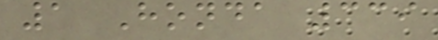1 Honda 339
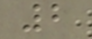2
